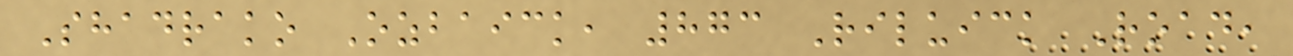Shadrako Ozbaick, 873 Riluick Road,
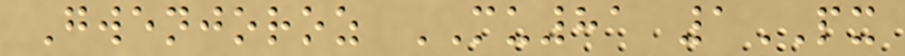Gwenjoroz MU81 1PX
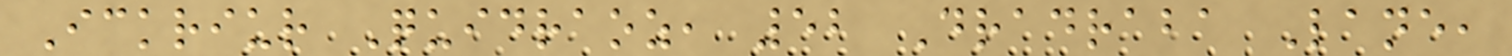Ickriur Quidraoz, 52 Dradraba Lane,
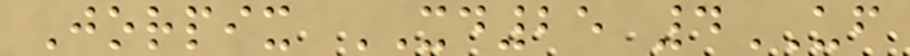Jorpix XD25 4UF
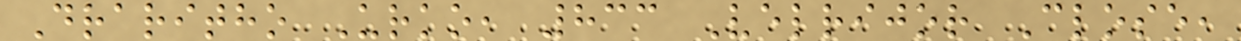Draritho Urko, 833 Velrijor Close,
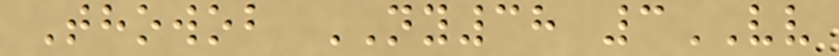Thowob NY38 3VV
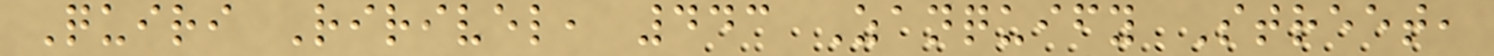Quiri Ririvel, 443 Zanquify Street,
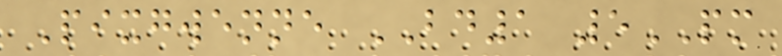Pixgwenne BD1 5PM
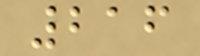216
